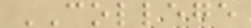COLLEGE
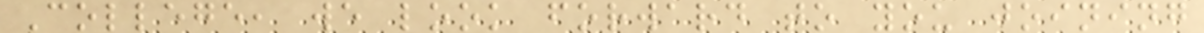College, we look forward to you joining
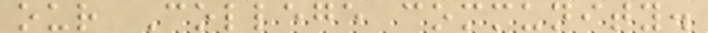our College community.
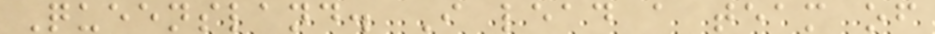Queensland. I lead a team of
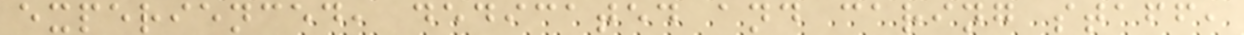experienced, dedicated and caring staff,
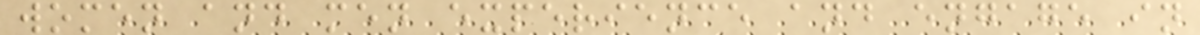women and men experience and engage in
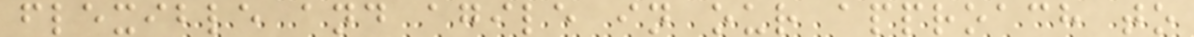flexible and agile in our approach to
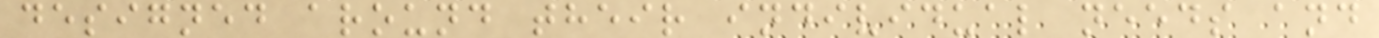designed around their individual needs and
